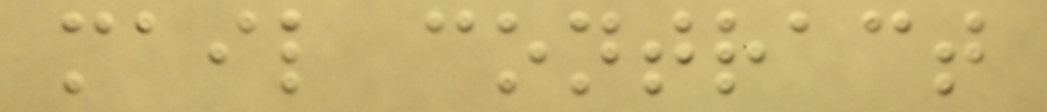mail contract
